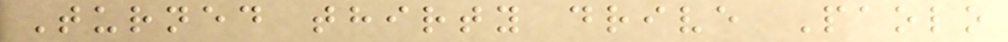Turned thirty drive Paolo
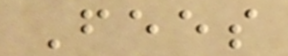Fees
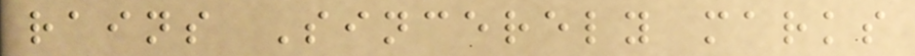rains Sincerely marks
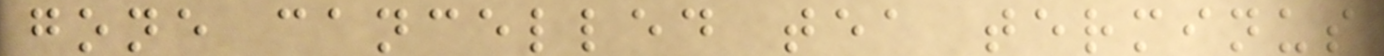gone cancelled tea terminus
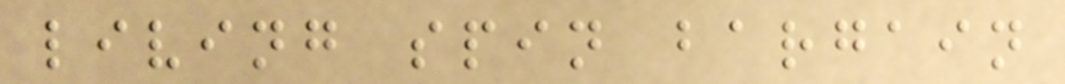living spin bargain
